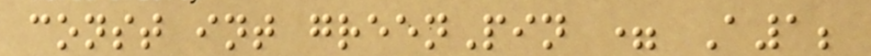const int greenPin = A1;
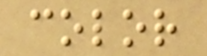color
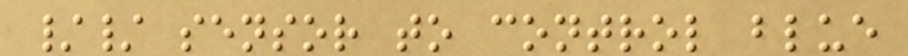// sensor to control blue
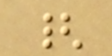{
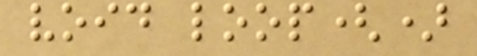void loop()
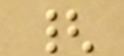{
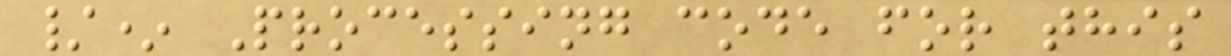/* Processing code for this
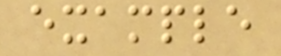example
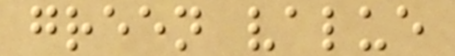green value
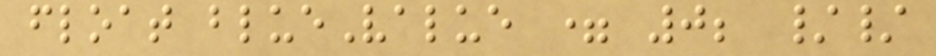float blueValue = 0; //
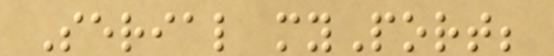Serial myPort;
